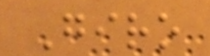Giro
